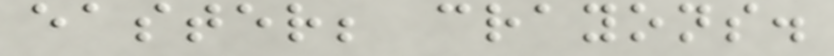easter; crayons.
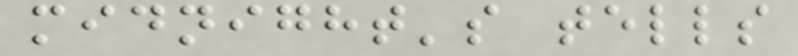midnight's tells
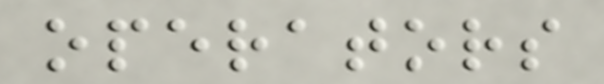operators
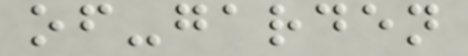of-garden
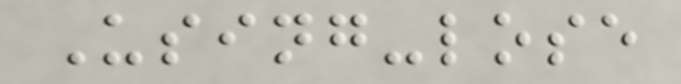Using-lose
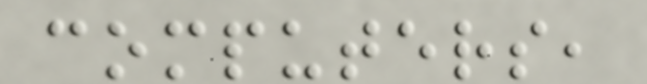computers,
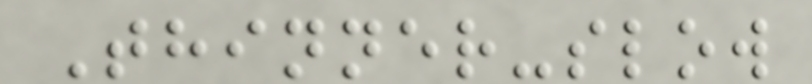Thinner-slow
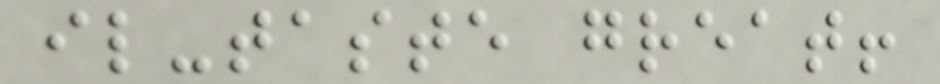il-taste great!
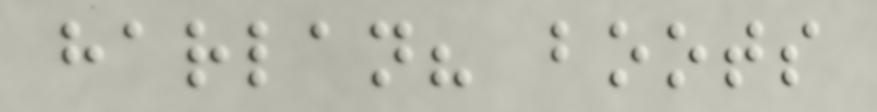harlan? boots
